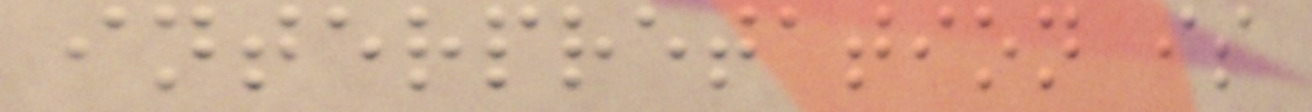interpretation is
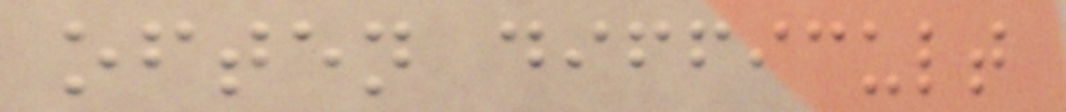often difficult
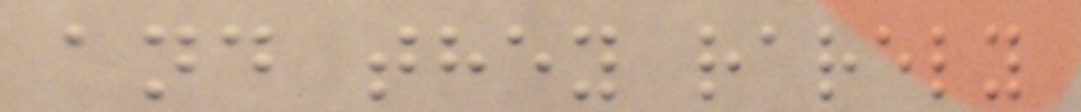and they rarely
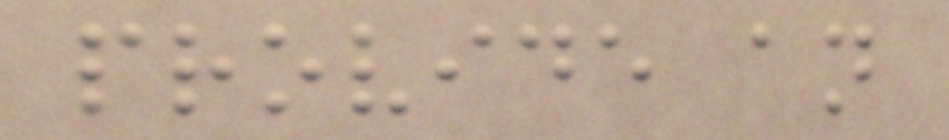provide an
